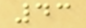43
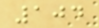104
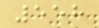558
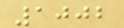1002
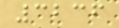3236
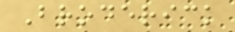Broderick
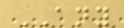ANY
